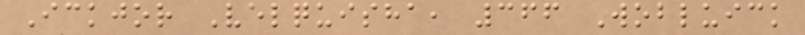Ickjor Velquisha, 366 Wobluick
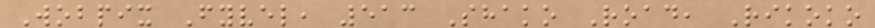Wobpix Fyvel, 513 Shako Road, Rikoko
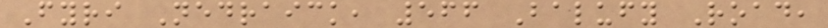Fyri Nedraick, 566 Balufy Road,
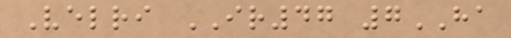Velri IR47 7HA
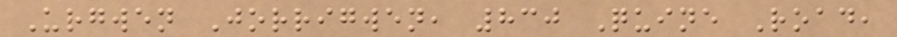Urgwen Jorrigwen, 830 Quine Road,
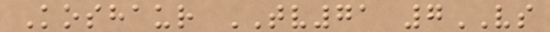Koshaur TV71 7VS
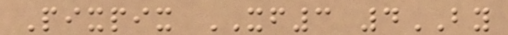Pixpix XF3 4BY
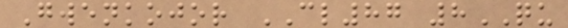Gwenkojor CL87 8QU
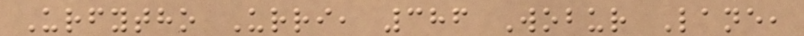Urfytho Urri, 386 Wobur Lane,
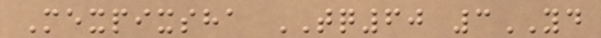Mexpixsha TQ60 3YD
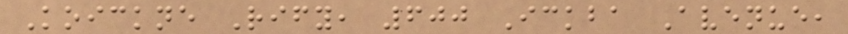Koickne Rify, 600 Ickba Avenue,
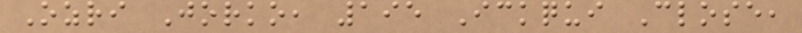Ozri Jorko, 195 Ickqui Close,
